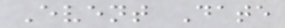Event Date
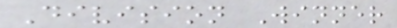Division Winner
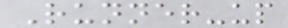Runner-up
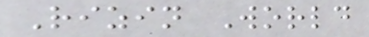Rizin World
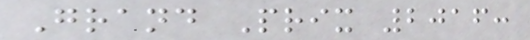Grand Prix 2016:
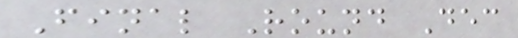Final Round Dec
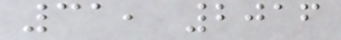31, 2016
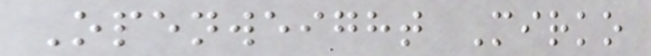Openweight Mirko
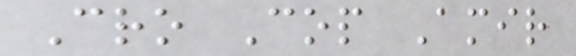Cro Cop Amir
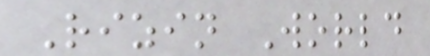Rizin World
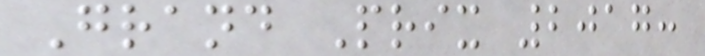Grand Prix 2017:
